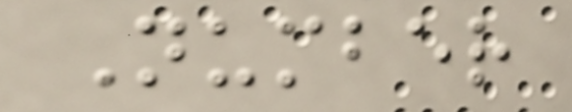Number
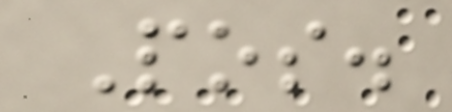Pos.
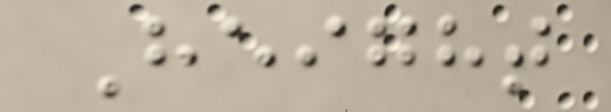Height
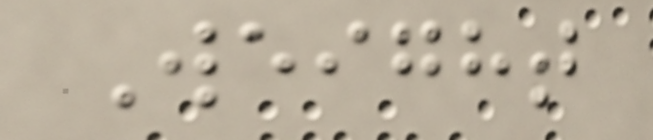Weight
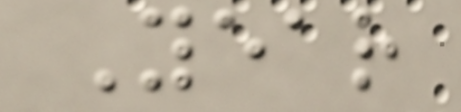Year
